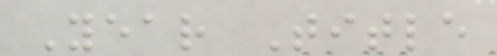Year Title
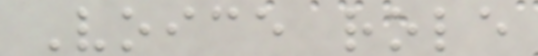Voice role
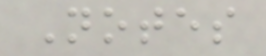Notes
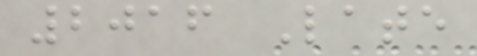2016 Late
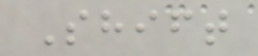Shift
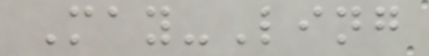May-Ling
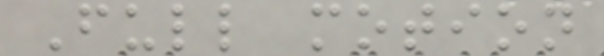Full motion
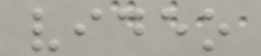video
